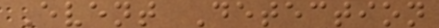Event Detection
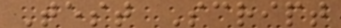Test Script
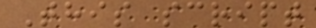This script
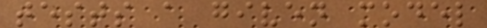tests a given model
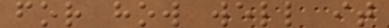for how well it
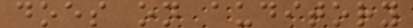does on auditory
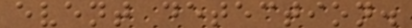event detection.
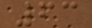63
